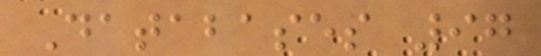Databases 97
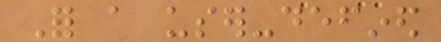For a user-defined
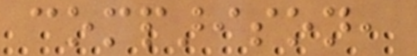comparison,
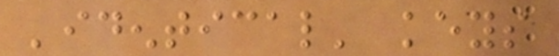'identical' keys
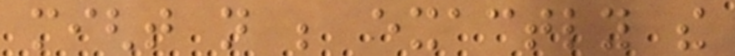might not be exactly the
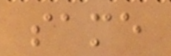same
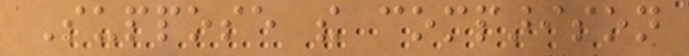Suppose the comparison
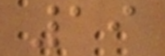19
